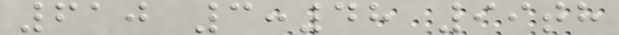610 3:48 99th
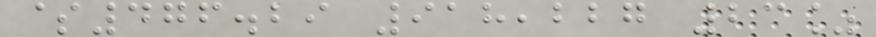$476.29 918,227 23%
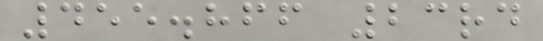455.866 23rd
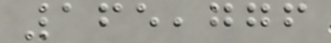165,776
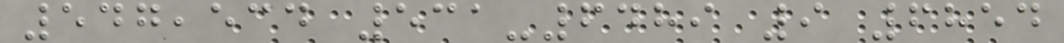547,534 531-6489 9 6854
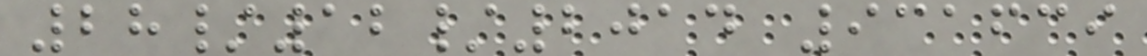28/12/2014 931639
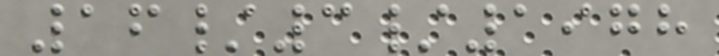16/3/1978
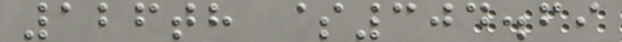126th $304.69
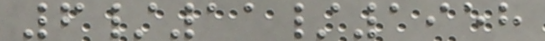6/11/1958
